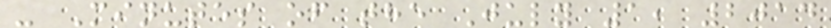- Minutes of the July 1, 2014
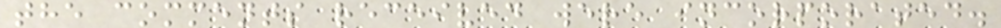the comments received were incorporated.
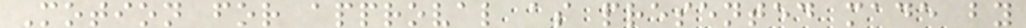Motion for approval as presented made by
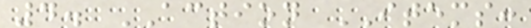4. ACTION ITEMS:
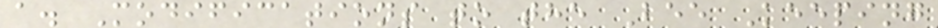a. Modifications to the Bee Keeping
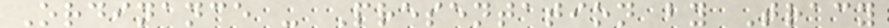Ordinance - Presentation by Tracy
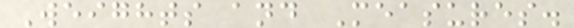Weights and Measures.
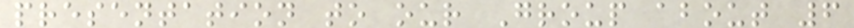presentation to our Group about 6
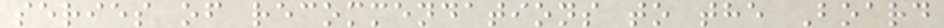series of recommendations to the Board
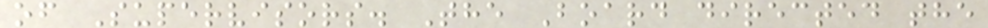of Supervisors. The Board directed the
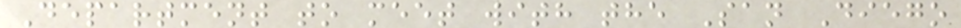Department to meet with the San Diego
